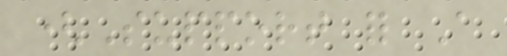(Support for A
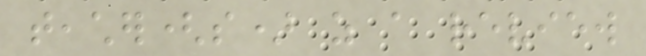teacher(s) as a review
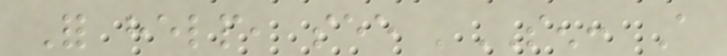For help, see 'SEN: A
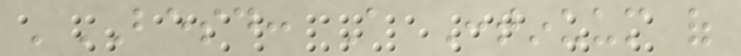'BESD: A Continuum of
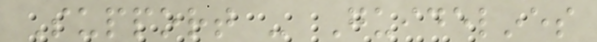Support - Guidelines
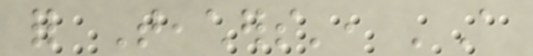for Teachers', 'A
